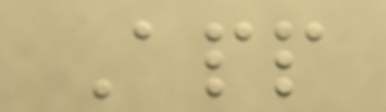App
